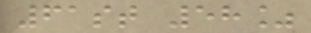61st 58%
